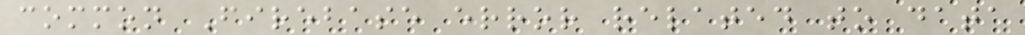common Firebase error related to data
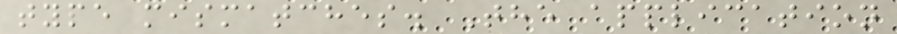type mismatches. The application
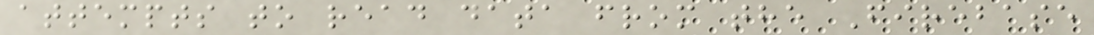attempts to read data from the Firebase
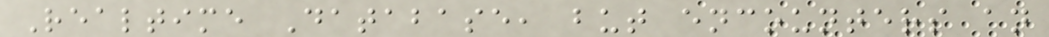Realtime Database, but encounters an
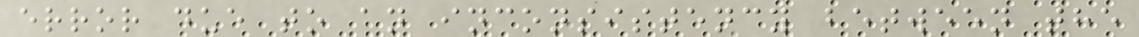error due to an inconsistency between the
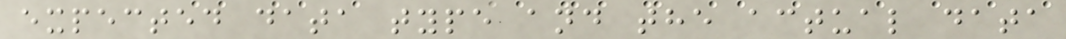expected data type and the actual data
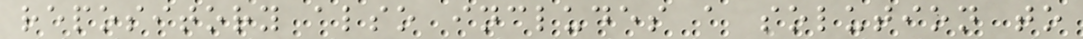repository also includes a solution to
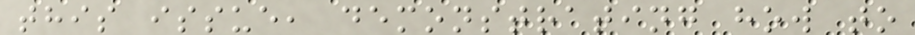this issue, demonstrating how to
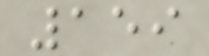159
